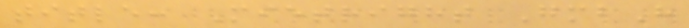title: Mietright GmbH
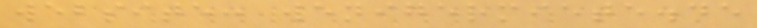website: wenigermiete.de
